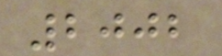2002
